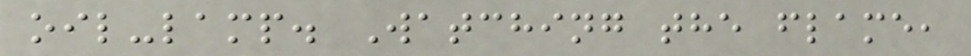oil-lamp. Watching the flame,
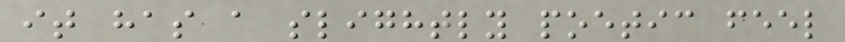it has a slightly poetic feel
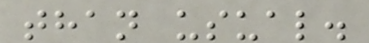than usual.
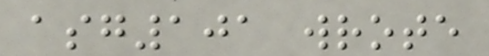asg101 wrote
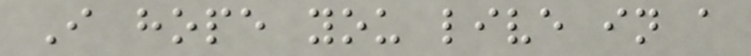I hope you live in a
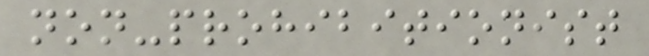non-prohibitionist
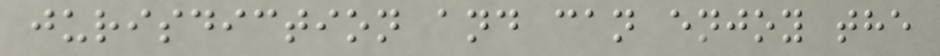jurisdiction and can enjoy the
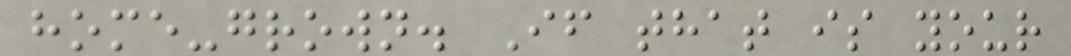home-grown. If that is your
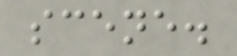scene.
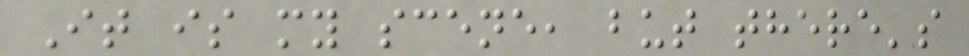It is my scene, but there's
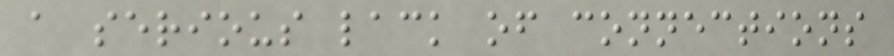a serious lack of connections
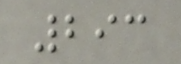293
